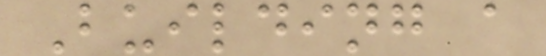Building a
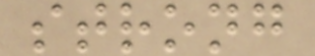strong
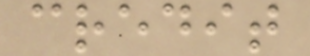credit
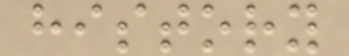history
